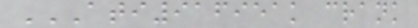ATI916951K CRANK
